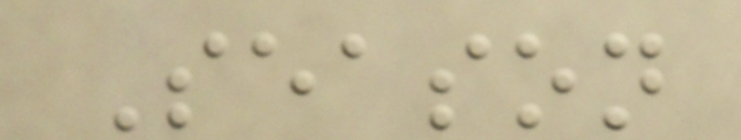Season
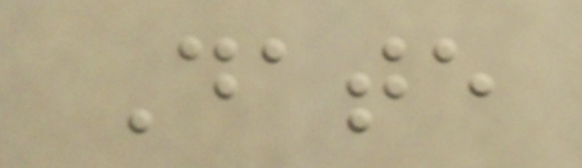Date
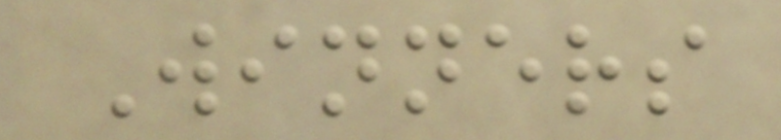Winners
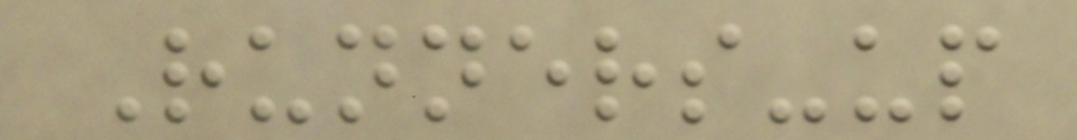Runners-up
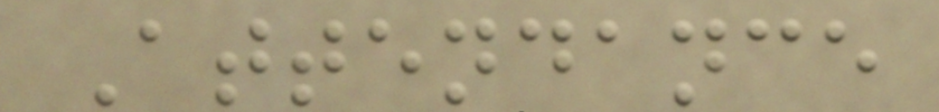Attendance
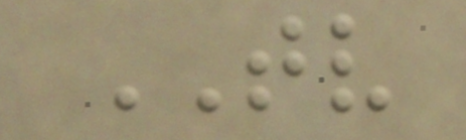TV
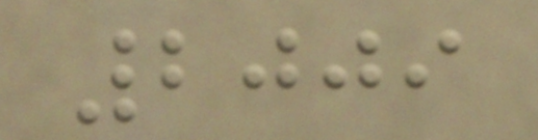2009
